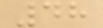48
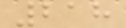218
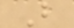B
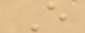E
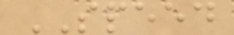SPEED
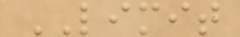LIMIT
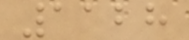1128
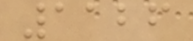1126
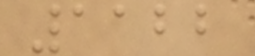1122
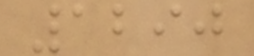1290
